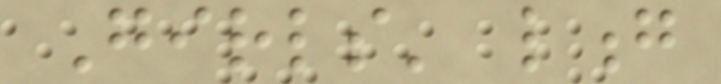Girls' long
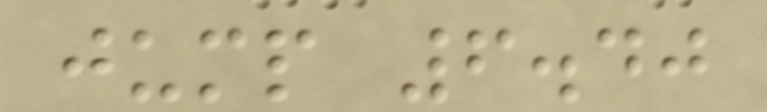jump 6.40
